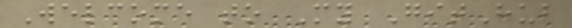Welcome to My GitHub
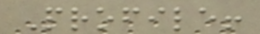Profile!
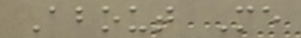About Me
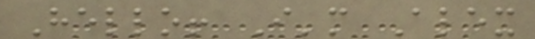Hello! I'm Alex
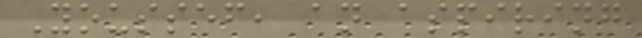Youssef, an aspiring
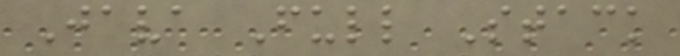Java Full Stack
